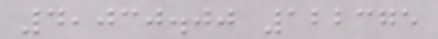4,030.00 122375
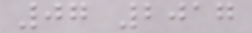07 2017
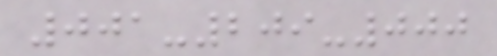001-209-000
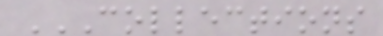COLLECTIONS
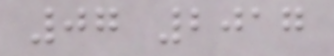07 2017
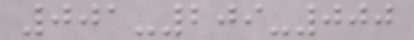001-209-000
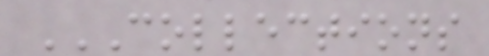COLLECTIONS
